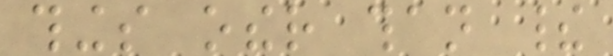things other than their
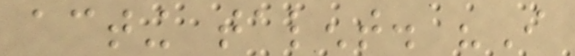acting talent. "I
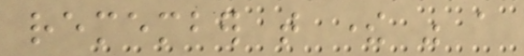remember that there was a
